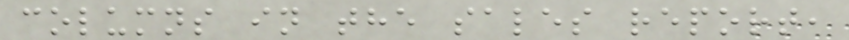columns in the sales report,
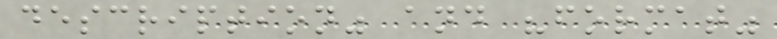description" and "format"
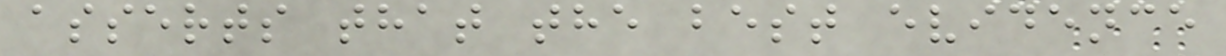asserts that the best evidence
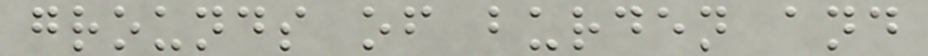grounds of burden and
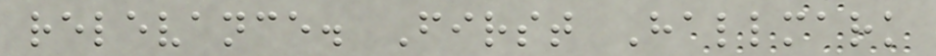relevance. First Hallmark
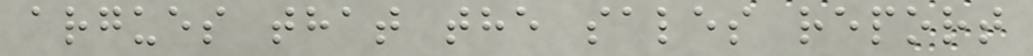argues that the sales report
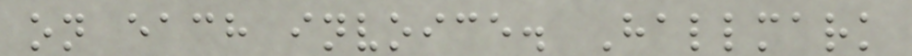on each invoice. Hallmark
